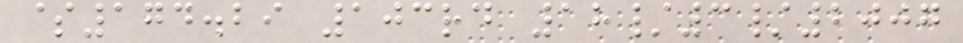$174.29 103rd 18/3/2007
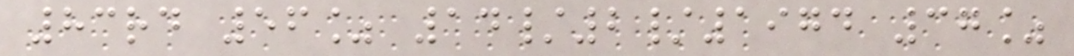83rd 56% 14/2/1974 37%
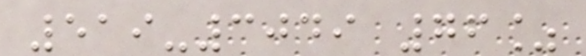519-3049 76%
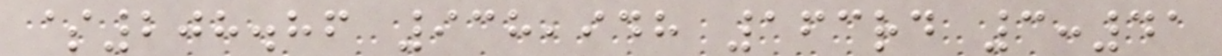$208.86 938,948 163rd 3:41
